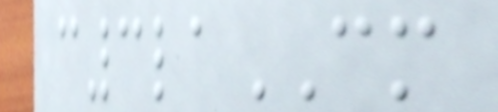c3laCM
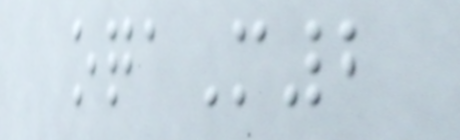oqaM2
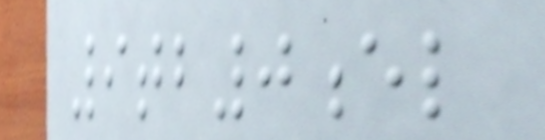9tb0el
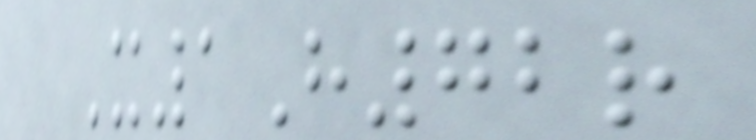X1H72r
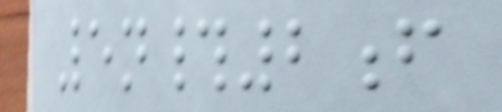5n#2f
